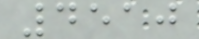4510
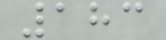183
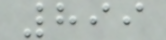899
